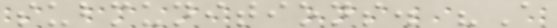submunitions. "A
